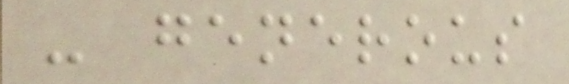- generous
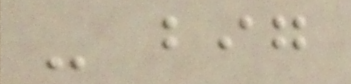- big
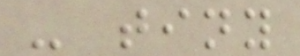- tiny
